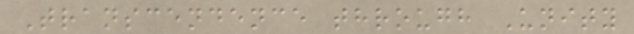Transcendence through Unity
